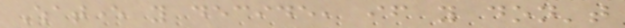Whatever you decide, if you don't
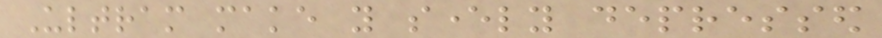Ultram make you severly depressed
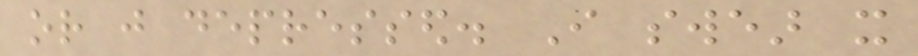or just depressed. I swear it
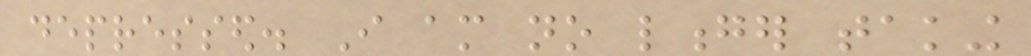depressed. I am no longer taking
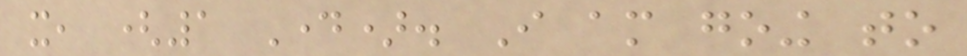it, (1 Day). I am going to
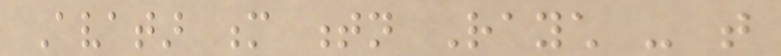Avatar m tn Raych - that
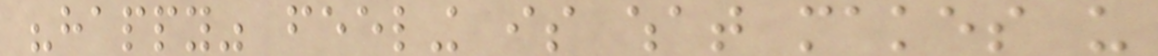"happy" feeling is what makes us
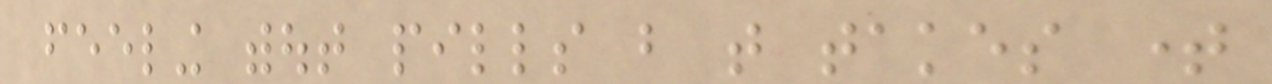feeling without pills but that takes time
